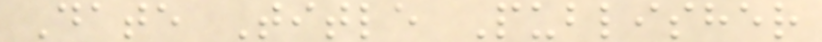Date Title Publisher
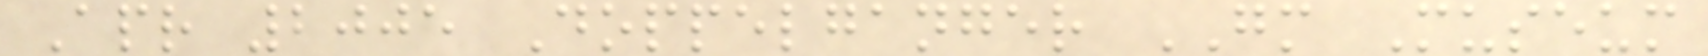Apr 2005 Doppelganger GM Museum
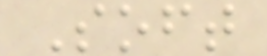Soft
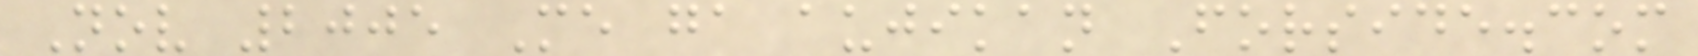Nov 2005 Me ga aujikan Forside.com
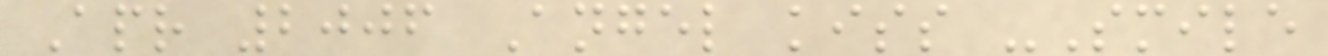Apr 2006 Angel kiss -Smile
